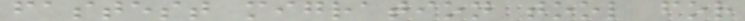fastest migration tool for
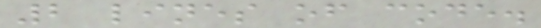2 lines of code.
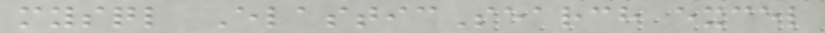mysql ElasticSearch excel
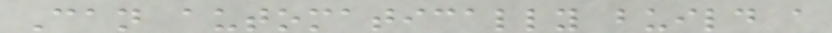Can automatically build a
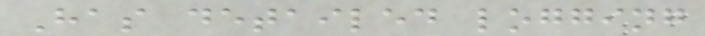Has detailed logging
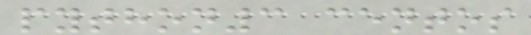python3 centos
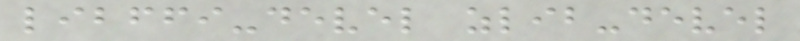libffi-devel zlib-devel
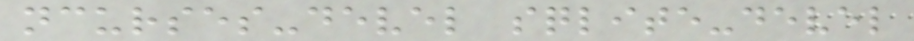ncurses-devel sqlite-devel
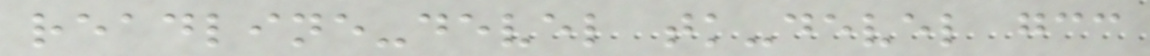readline-devel tk-devel gcc
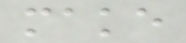make
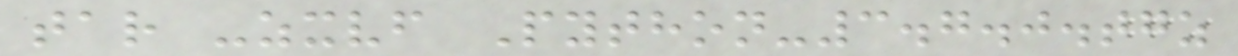tar -zxvf Python-3.7.0.tgz
